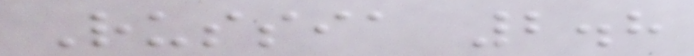Russia 2.8
